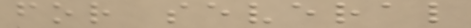for several
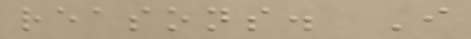reasons. I
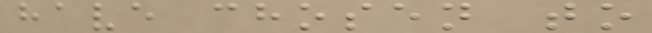have chosen to
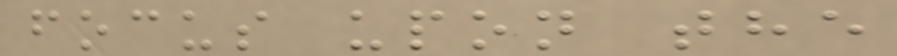focus upon the
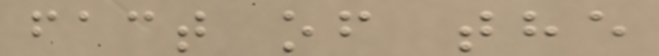fact of the
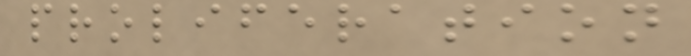proliferation
